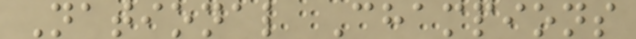National Champions
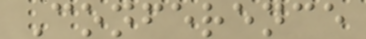Conference
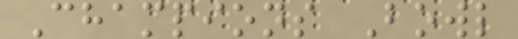Champions Bowl
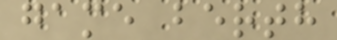game berth
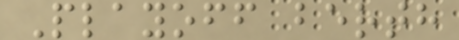Playoff berth
